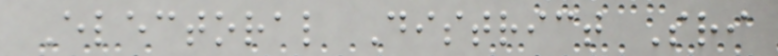Electoral District Sri
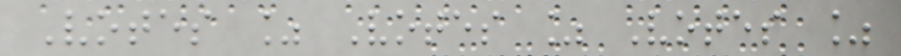Votes % Votes % Votes %
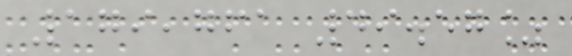179,761 49.57%
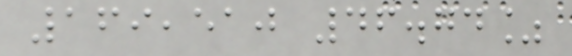169,510 46.74%
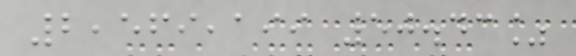2,569,199 50.43%
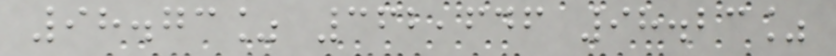98.73% 362,646 98.23%
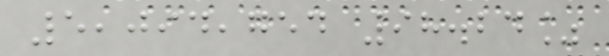5,094,754 98.24%
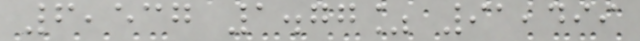6,537 1.77% 91,499
